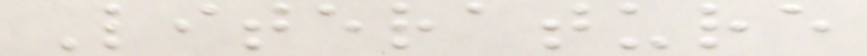Literature
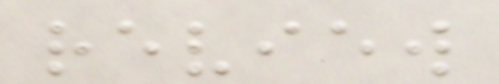review
